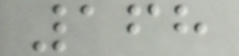168
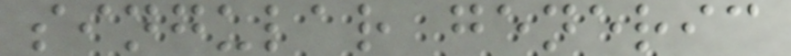singular generic
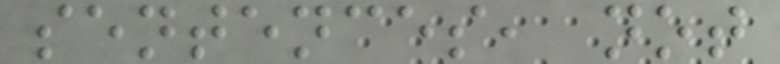sentences, not
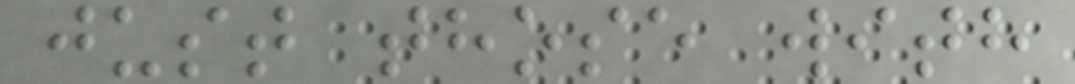just those with
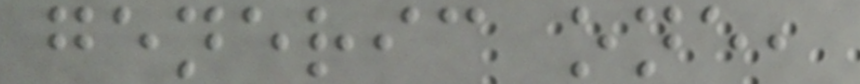generic one,
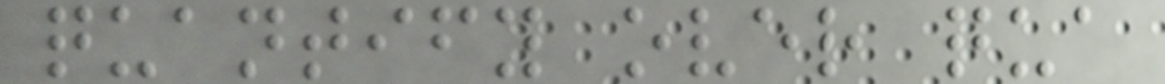quantify over qua
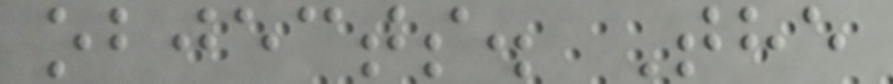objects. The
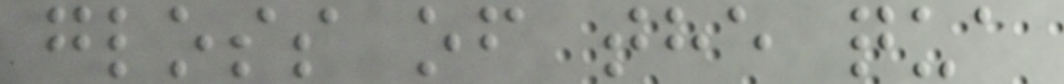gloss of the qua
